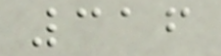316
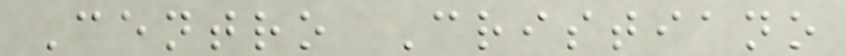Centro Cristiano
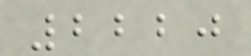2220
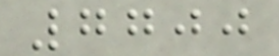7700
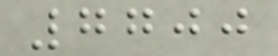7700
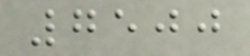7500
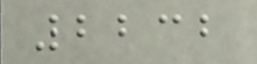2232
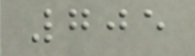705
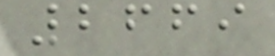2669
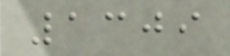1309
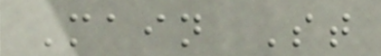Main St
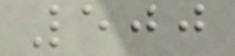500
